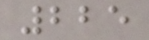225
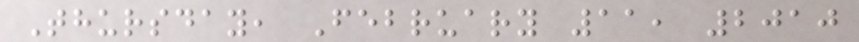Thursday, February 11, 2010
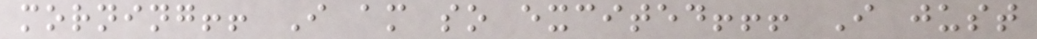morning!! I am so excited!!! I just
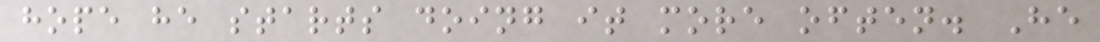hope he starts doing it more often. He
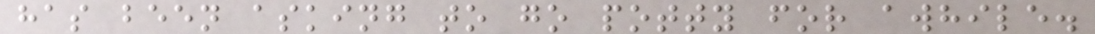has been asking to go potty for awhile.
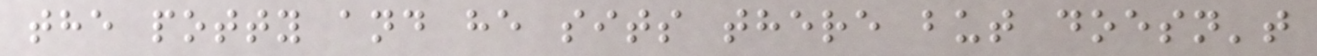the potty and he sits there but doesn't
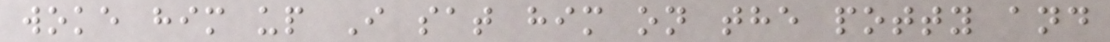woke him up I sat him on the potty and
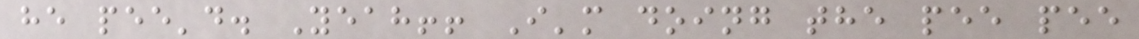he pee'd. Yeah!! I'm doing the pee pee
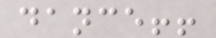dance!!
